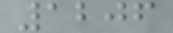1206
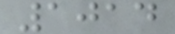1014
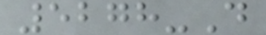5278-D
